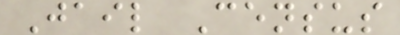Jail Census
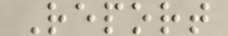Report
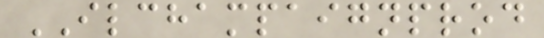ILCHAMPAIGNPROD
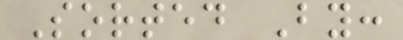Sorted By:
